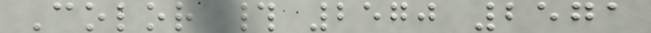Color # 2570 2571
